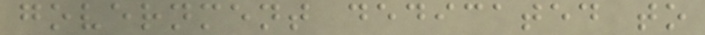government dedicated to
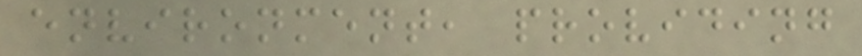environment, providing
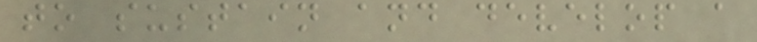to sustain and develop a
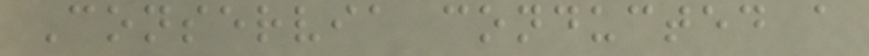Conservia conducted a
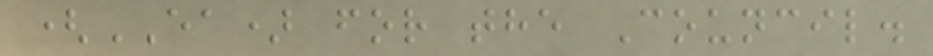(EA) for the Council.
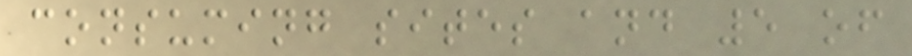consuming sites and 5 of
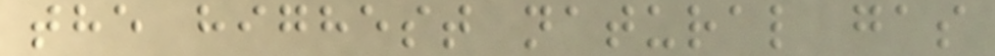the highest natural gas
